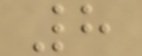8
